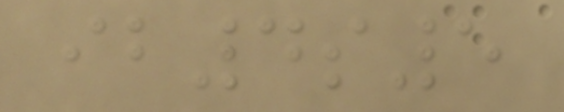ib4s5
